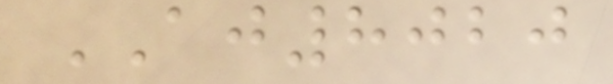AJ8020
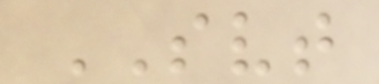SVT
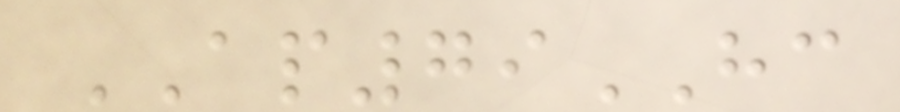AP79HC
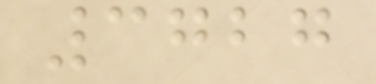3727
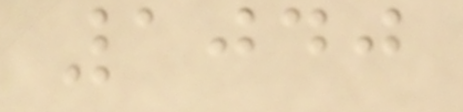1040
